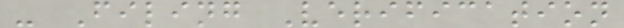- Filing Verification
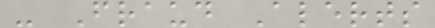- Fraud Alerts
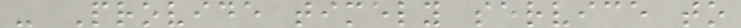- Provide timely service to
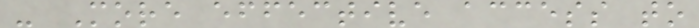- More effective access to
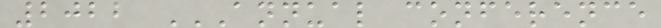2022 ANNUAL CONFERENCE
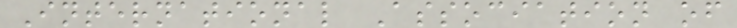International Association of
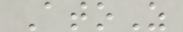AtoZ
